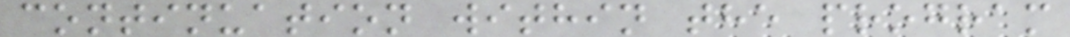continuation within the program
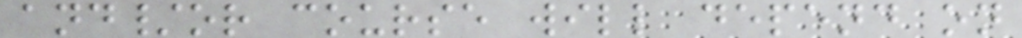and/or course will depend on
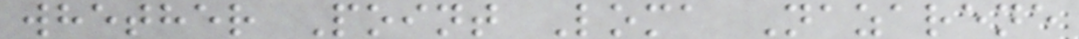whether Point Loma Nazarene
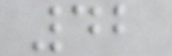42
